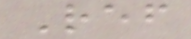Ref
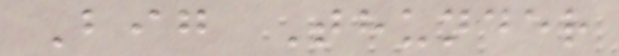Big Thunder
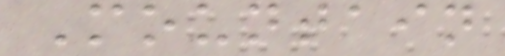Mountain
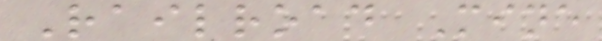Railroad Mine
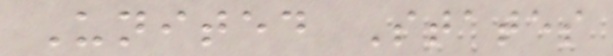United States
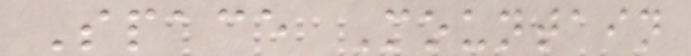Space Mountain
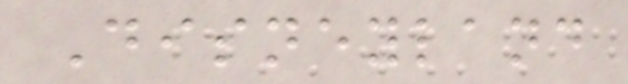Disneyland
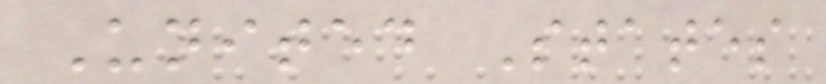United States
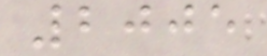2005
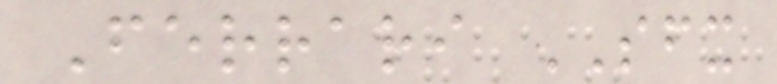Ferrari SFX
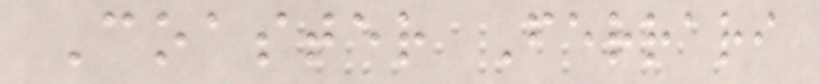Coaster Ferrari
